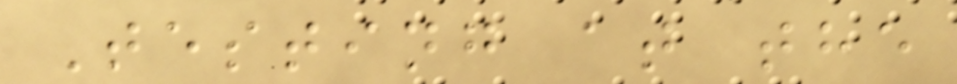Testing at the
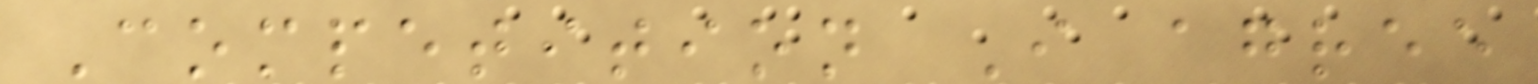Competition I agree
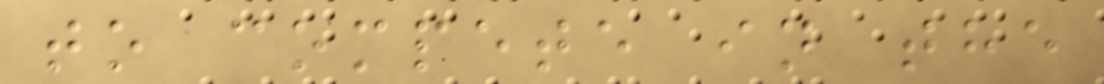to compete in the
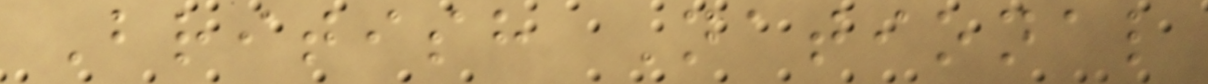British National
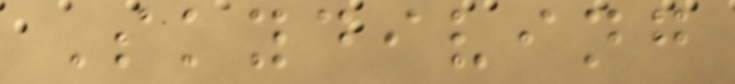Skydiving
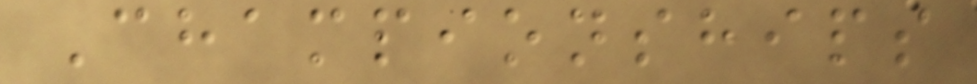Championships
